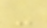-
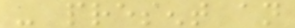- present an
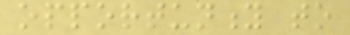opportunity to
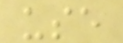use
